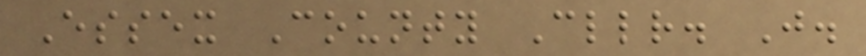Essex County Cllr. J.
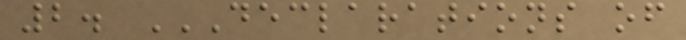2. DECLARATIONS OF
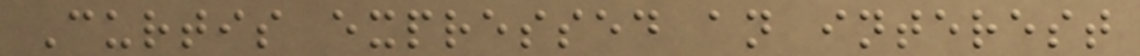Curtis expressed an interest
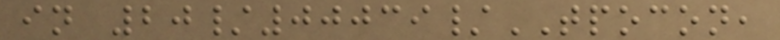in 20/00039/TPOCON,
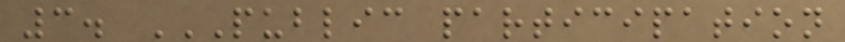3. PUBLIC PARTICIPATION
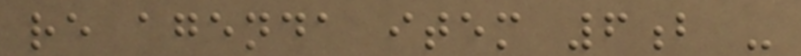re agenda item 6b -
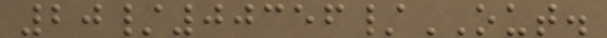20/00356/OUT.
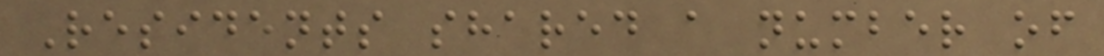Residents shared a number of
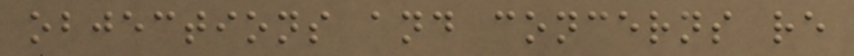objections and concerns re
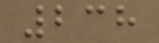238
